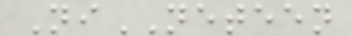NiNETEEN
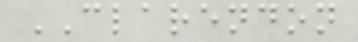CLARENDON
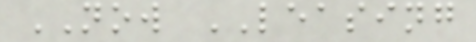NOW LEASING
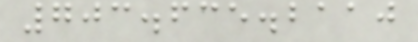703.635.2110
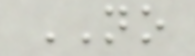NO
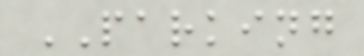PARKING
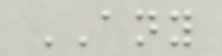ANY
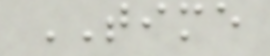TIME
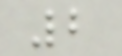2
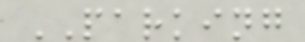PARKING
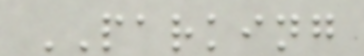PARKING
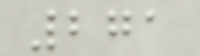271
